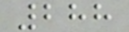288
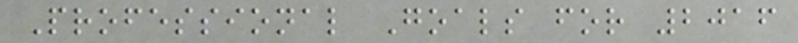Professional Goals for 2016
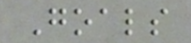Goals
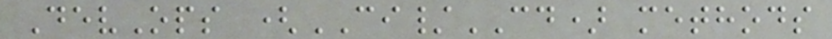DevOps (CI/CD) methods
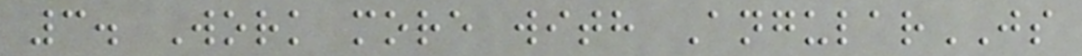3. Work more with AngularJS
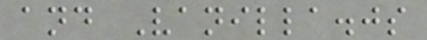and Vanilla.js
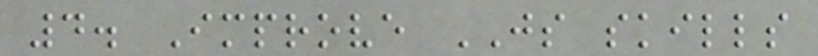4. Improve JS skills
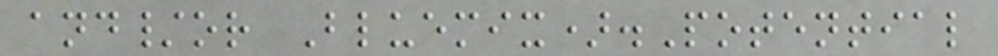and/or Bluemix).Potential
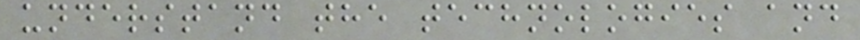understand the technologies and
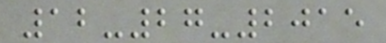12-27-2015
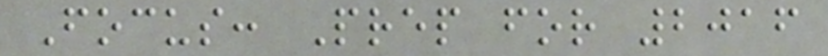Focus: Prep for 2016
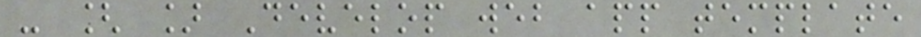- [ ] Develop web app template
